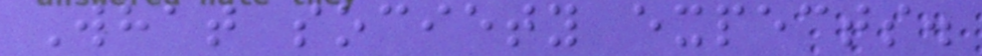What society expects.
